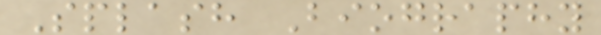Splash Biography
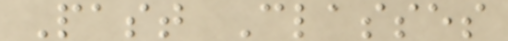Past Classes
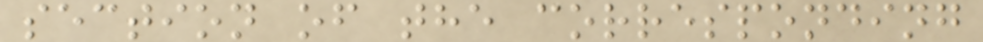section of the corresponding
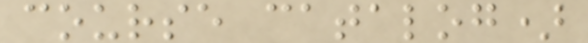course catalog)
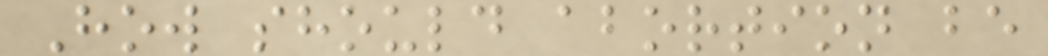How should abortion be
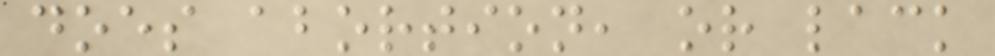does abortion, or lack
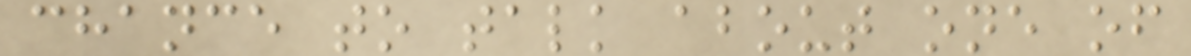chance to talk about one of
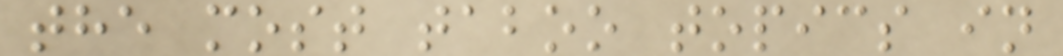the most taboo topics in
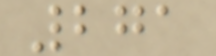271
